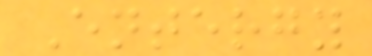Entergy
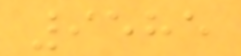9585
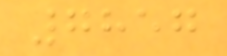7857
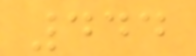444
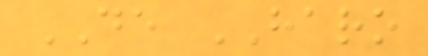DE HARO
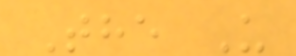The U
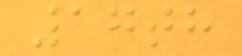17th
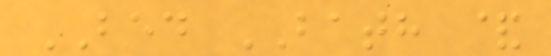BED BATH &
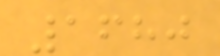1680
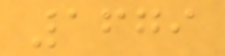1679
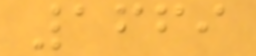1669
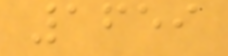1659
